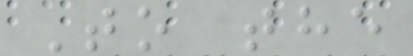To the
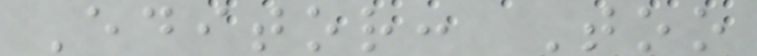Editor: Too
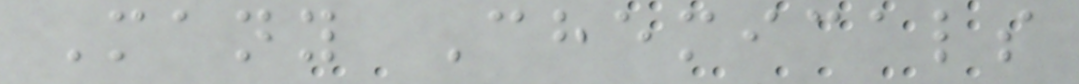Many Chemicals
